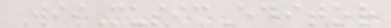WiiMusicEditor
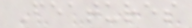Features
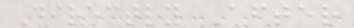Directly After
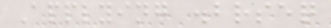Applying .brseq
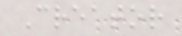Creator
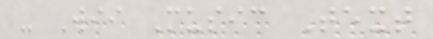- Wii Music Text
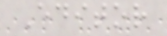Editor
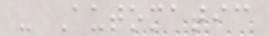- Automatic
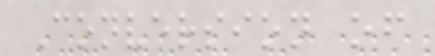Conversion of
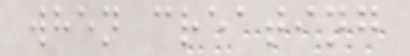when creating
